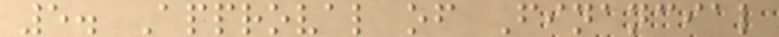5. Approval of Financial
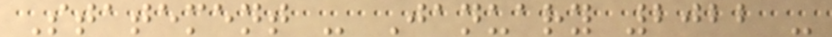Statement - January 2022 -
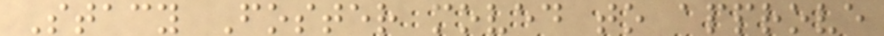Stacy Foster moved to approve
